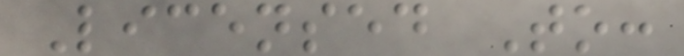Licensed To:
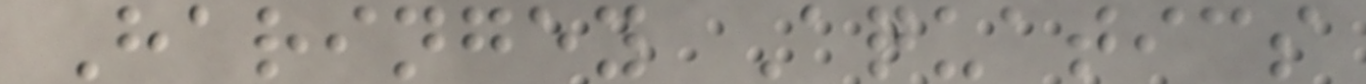Haringey Aquatics
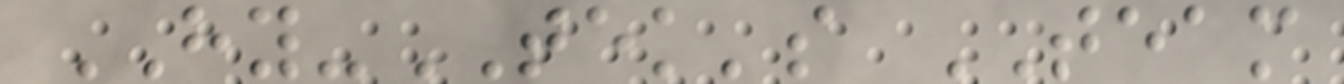HY-TEK's TEAM
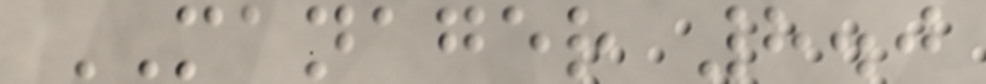MANAGER 8.0
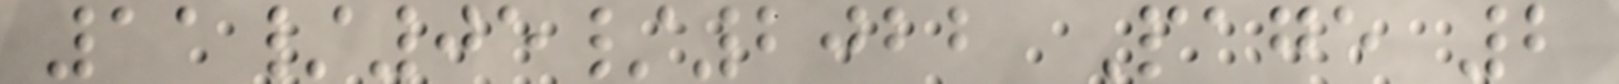11/05/2022 Page 2
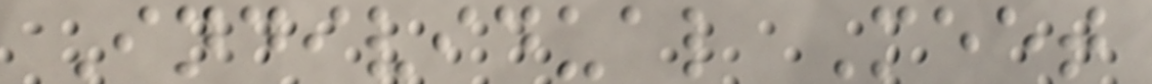Individual Meet
